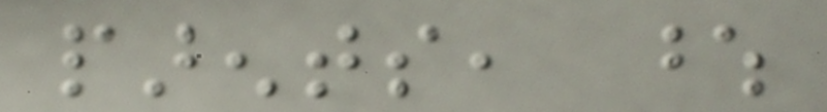parents, whose
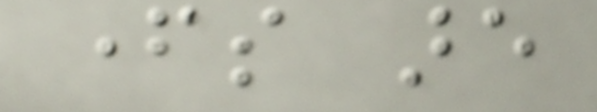fathers are
